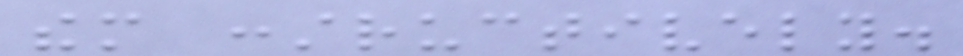them constructively.
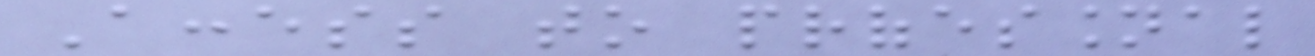Access to professional
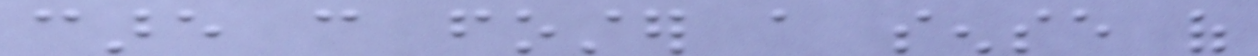care can foster a sense of
